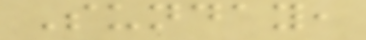Sunday,
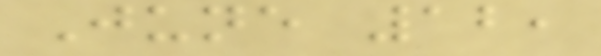June 12,
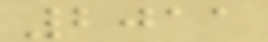2011
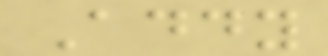Addy
